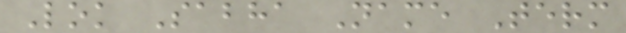Lok Sabha Name Term
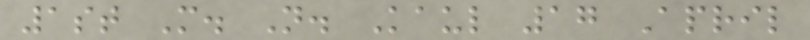1st M. N. Kaul 17 April
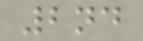2nd
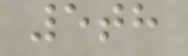5th
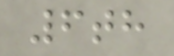6th
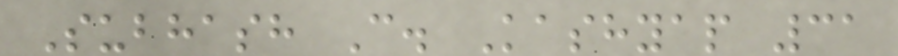Subhash C. Kashyap 31
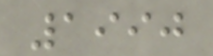1990
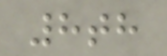8th
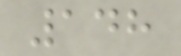148
